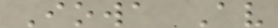Iowa Av
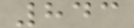843
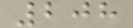208
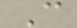C
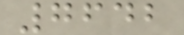7642
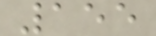155
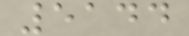5144
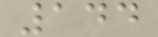144
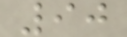90
